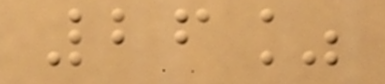26%
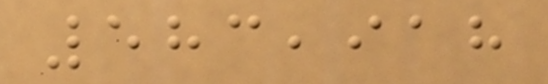583,918
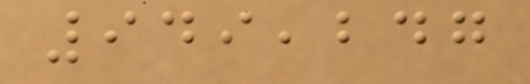949,247
